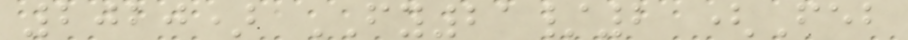2020) FY21/2 (Feb
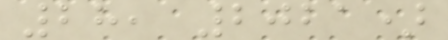28, 2021)
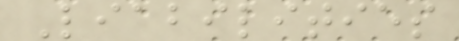Liabilities
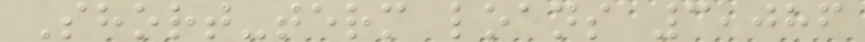Short-term loans 3,086
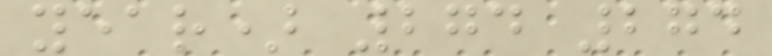year) 274 274
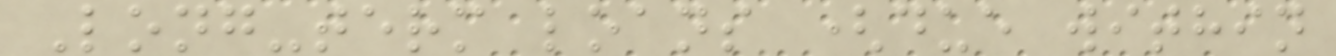Long-term loans (due within
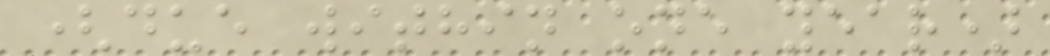(due within one year)
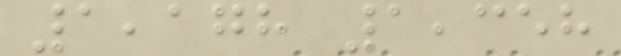1,178 1,358
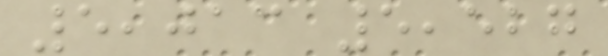5,013 5,527
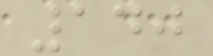140
